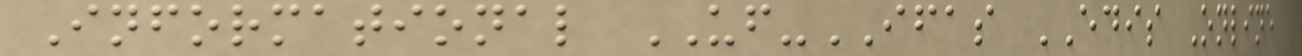Informational UF-IFAS EDIS Online
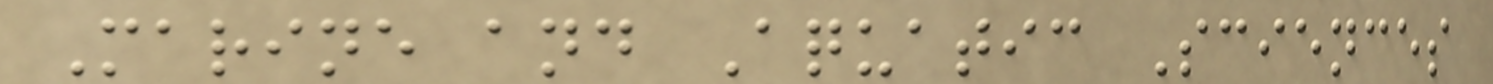Marine and Aquatic Sciences
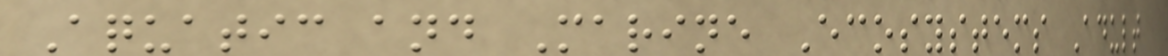Aquatic and Marine Ecosystems Adult
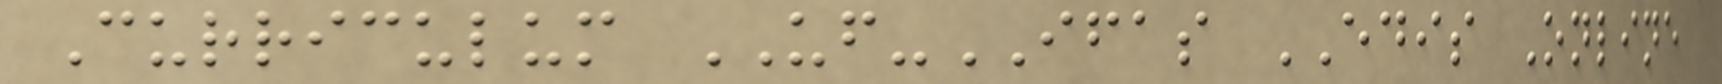Curriculum UF-IFAS EDIS Online
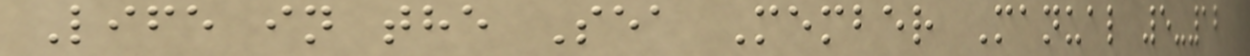Life in the Sea Member Manual 5-12
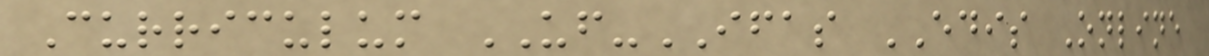Curriculum UF-IFAS EDIS Online
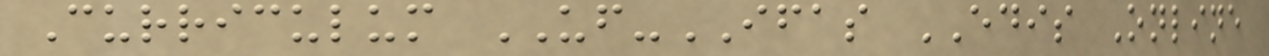Curriculum UF-IFAS EDIS Online
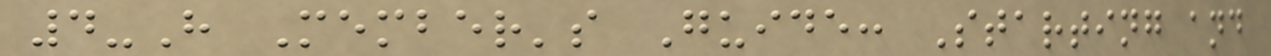4-H Member's Guide: Starting and
